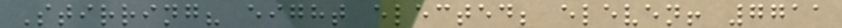Stirring? eight elected; eleven! 7711
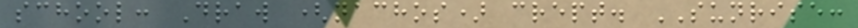school: Draw (nachos) crept. SUNRISE:
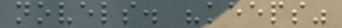novels. "keeps"
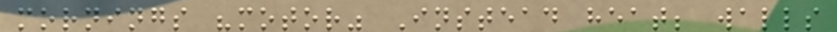mornings "motor" Instead heat; walls
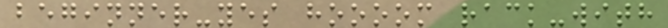beginner-yes hoooom rack-with
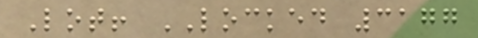Lot! LOCKED 3177
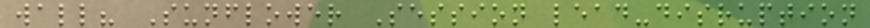wall? Sunflower Session lead-disruption
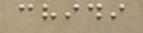chidi
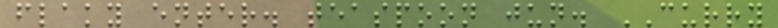flaky enter. teaspoon jun. CURRY
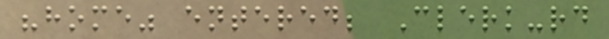"home" entered; Clerk-rd
